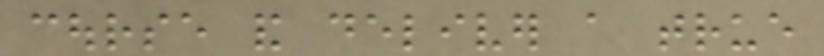course and deliver a true
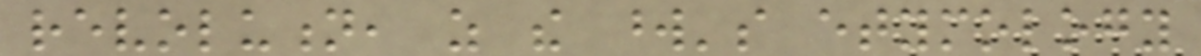revolution, as the word's etymology
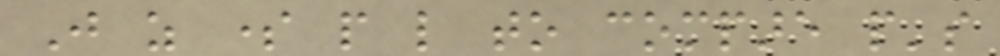Just as some people like to compare people's
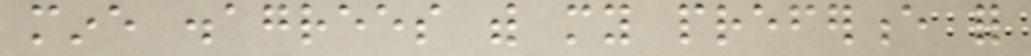mine disagrees with my preference for
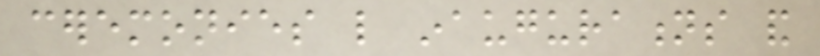ceremonies like inaugurations and
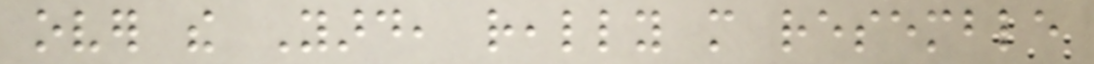over the Yard, really more resemble
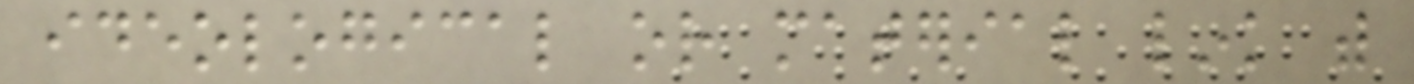ideological or material link with
